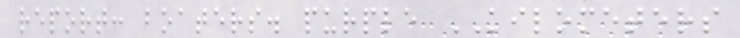report: boaters. purple KILOMETERS
